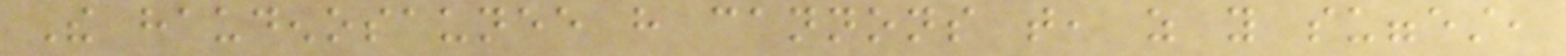The haudenosaunee have cannons that, as you suggest,
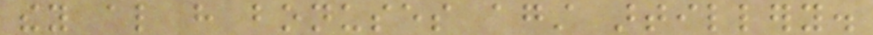they also have bonuses against artillery.
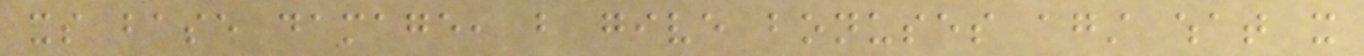its base damage, but give bonuses against what it
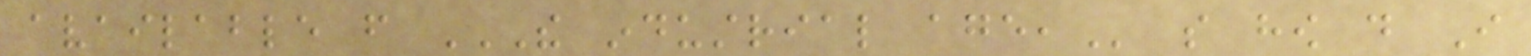available from THE INDUSTRIAL AGE, so how do I
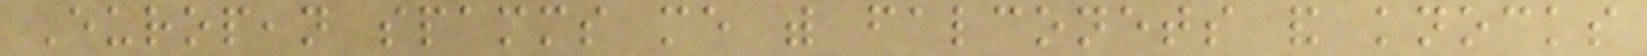European spamms me with falconets and knocks
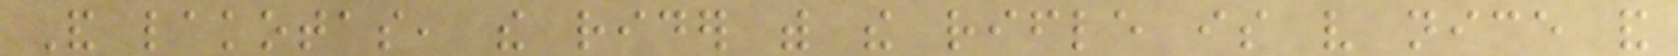And lakotas, the rider with the rifle is very nice and
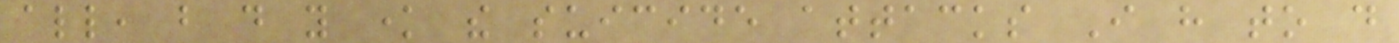all, but do you know the suicide attacks I have to do
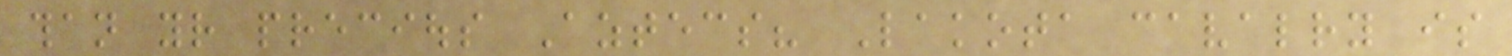than your precious Aztecs? Lakota cavalry is
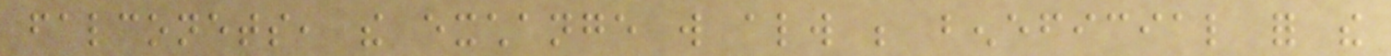falconets, the exchange will always be beneficial for the
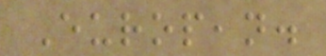European.
